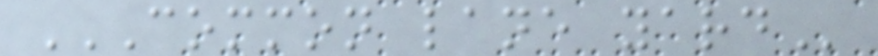COMMON LANE YARD
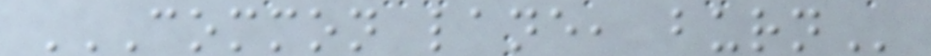COMMON LANE, BURN
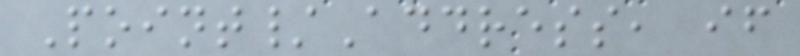Point/Address, if
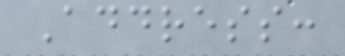Address:
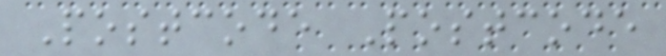Postcode Postcode
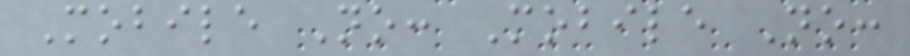Mobile No: Mobile No:
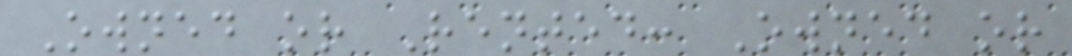Owned or Rented: Owned or
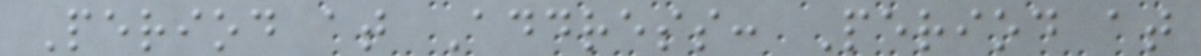Period at Address: Period at
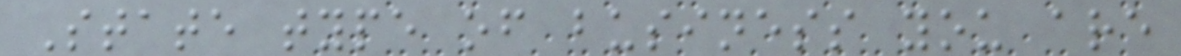State type of business you are
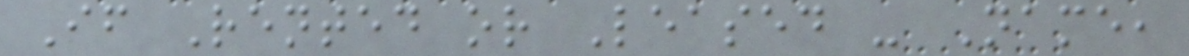If Rented or Leased - Name,
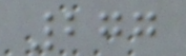277
